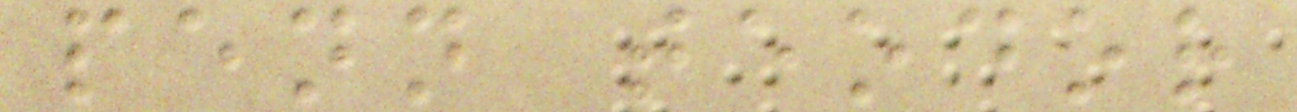penn teodor
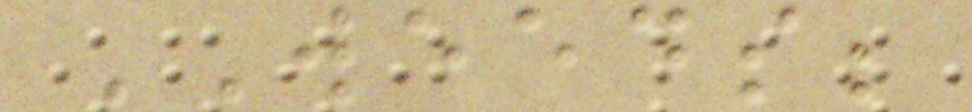WEEDS;
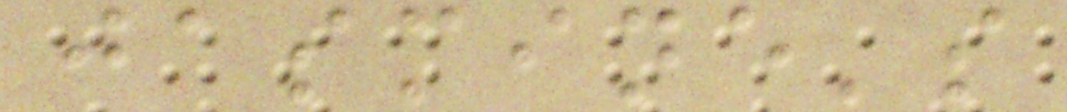jasmine's
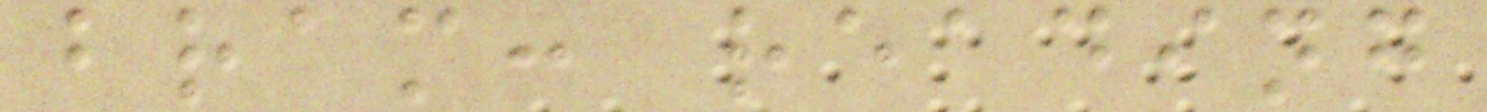bram: reading
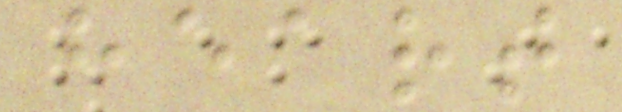heart
